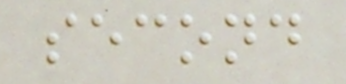second
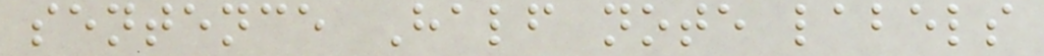sentence Half note labels
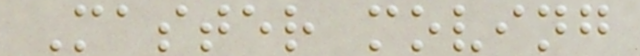Master moving
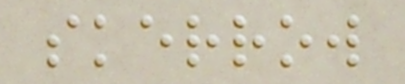skerrow
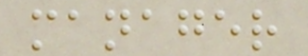manager
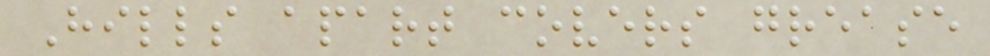Hills apart covers grease
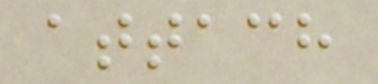attach
